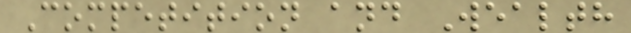Competition and Wealth
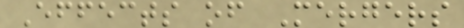Effects of Mergers
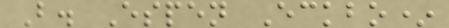B. Espen Eckbo*
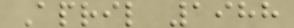April 1988
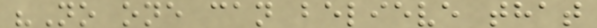"No one can believe that
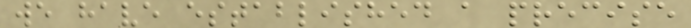we have established a precise
